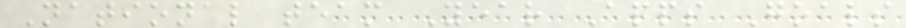National team Year Apps Goals
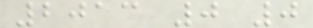2013 0 0
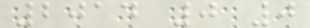2014 0 0
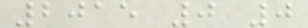2015 0 0
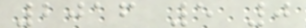2016 5 0
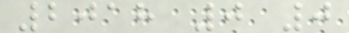2018 0 0
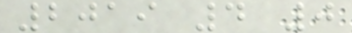2019 4 0
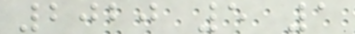2020 5 1
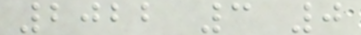2022 3 0
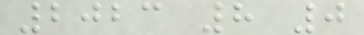2023 8 0
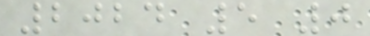2024 5 0
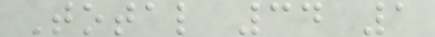Total 34 1
